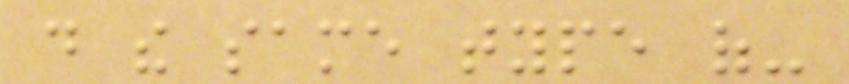do the same type of-
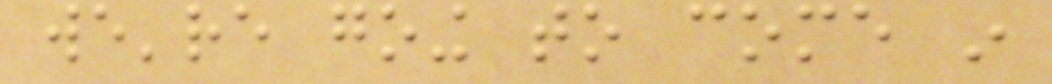we're going to come in
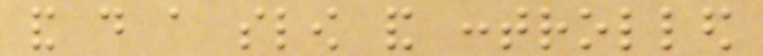and do a slow and controlled
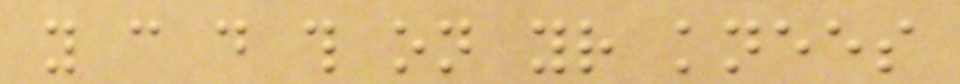you can do this on your knees
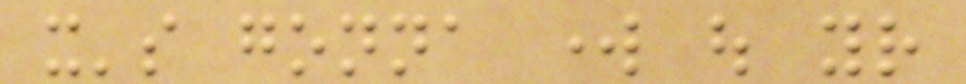it's gonna work out your
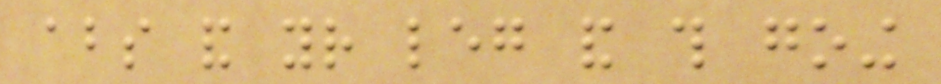abs and your leg and this going
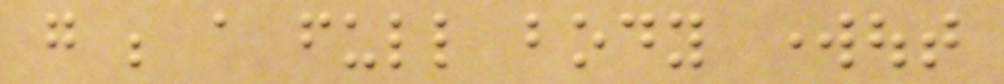go be a full body workout
